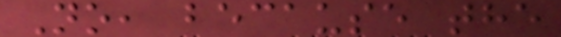No, because the
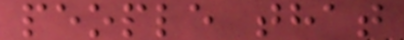people that
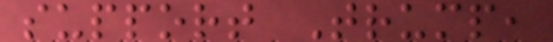support Trump,
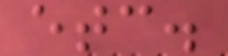etc.
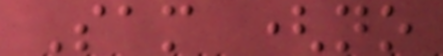Sam (no
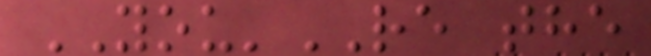YOU'RE the
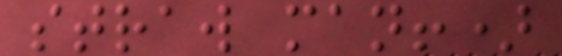straw man!)
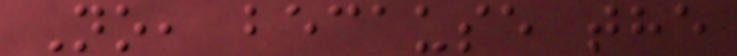No, because the
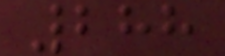288
